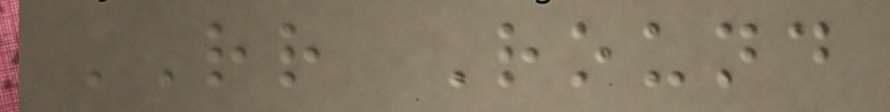RR Round
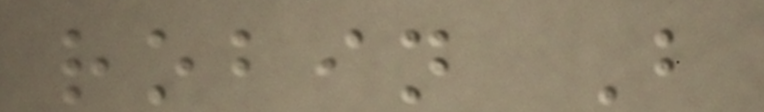robin B
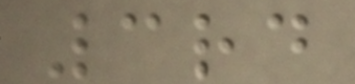3rd
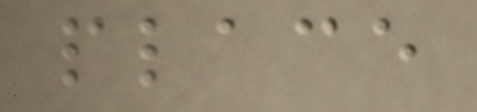place
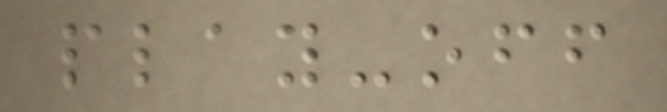play-off
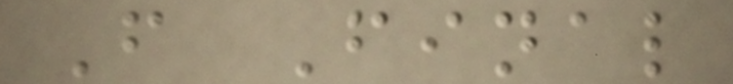F Final
